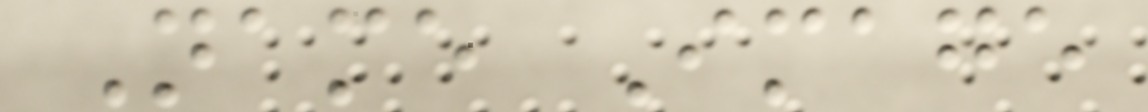Name Image
